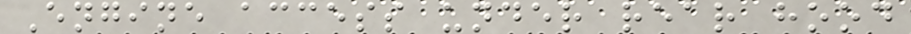Engine access under rear hood
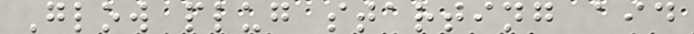Glow plug starting aid
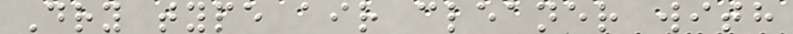Dry type air cleaner with
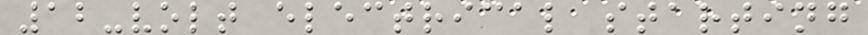12-volt electrical starting
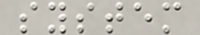system
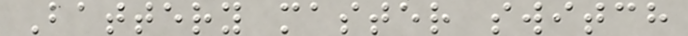Battery master switch
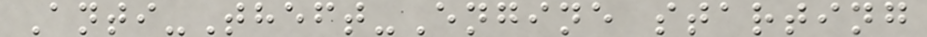Anti-Theft-Engine starting
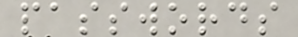passwords
